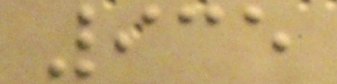935
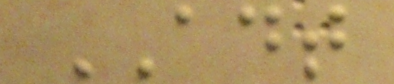ADT
